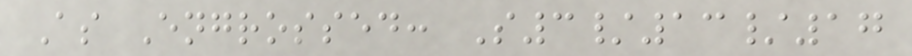As Engrossed: S3/13/17
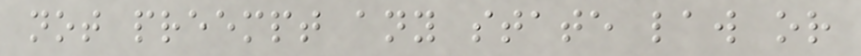not preempt any state law or
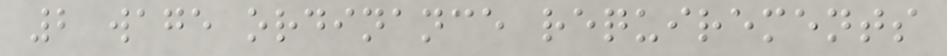2 wage ordinance requirements
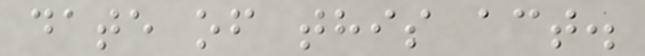date of this act.
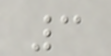3
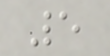5
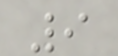9
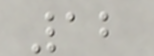12
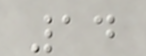14
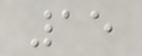15
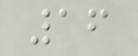16
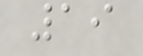19
